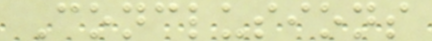Conclusions
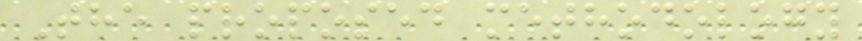The proposed methodology
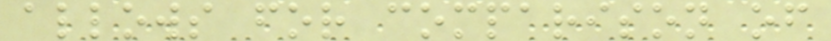allows for comparison of
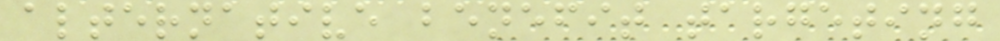alternative benefit targeting
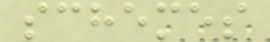schemes
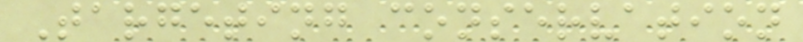Targeting conservation
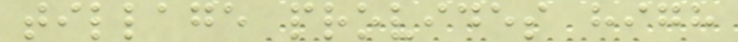tillage provides high
